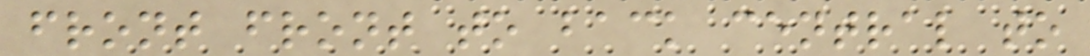front front to back central to
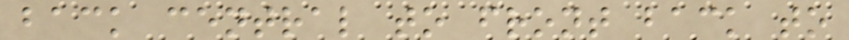back central to front back to
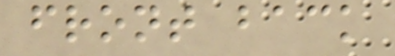front back
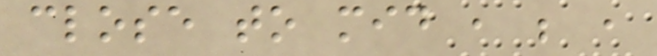close to mid , ; ,
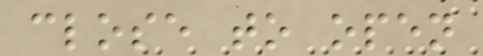close to open
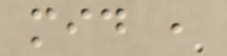mid ,
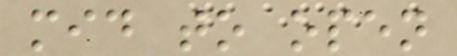mid to open
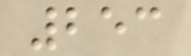253
